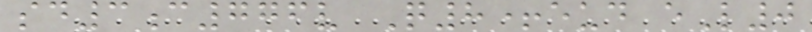sd3c776v Q8+eud eL0
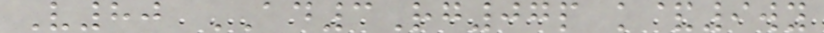V80 AD3Rg07p k&9wy
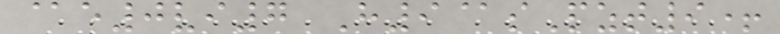@e0vi7 H9@sPzt9+
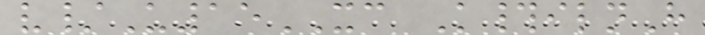v/U15XC K#ilnH
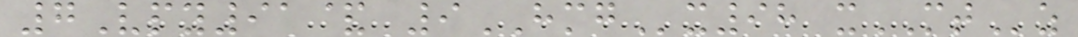7Vpy91& 9HMGx98 xMTz
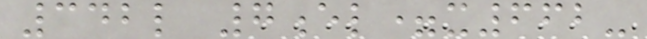342l 7el=x662-
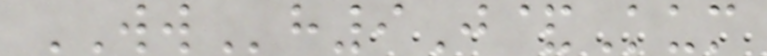WWh9J&Kum
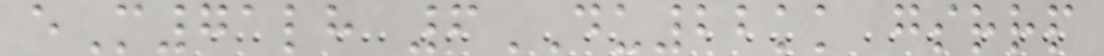eM71lh 6DU22kk gsrrp
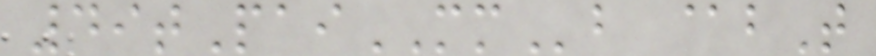49tPaiMMb @bT
